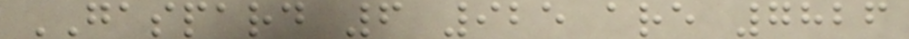GASPARD 6 925 are 7826
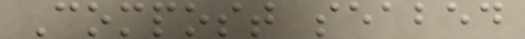Compost seabed
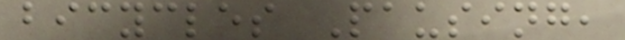bicycles Pausing,
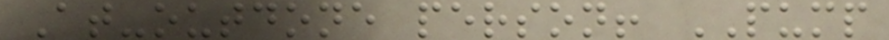At-outdone person! PUMP
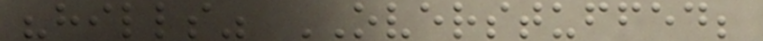"hills" OVERSTUFFED;
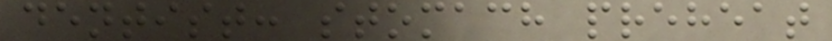dentist: stomach preheat
